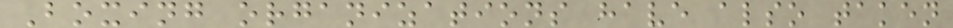Boxing organizations have also taken
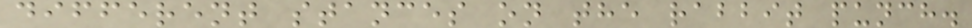different stances on the rabbit punch.
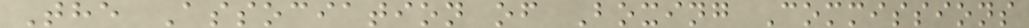The Association of Boxing Commissions
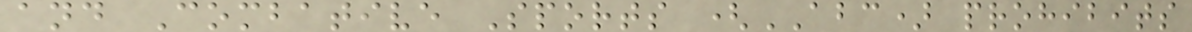and Combative Sports (ABC) prohibits
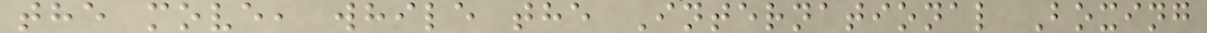the move, while the International Boxing
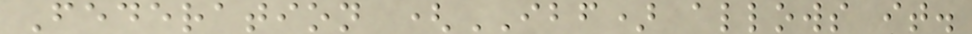Federation (IBF) allows it.
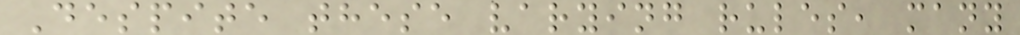Despite these varying rules, many
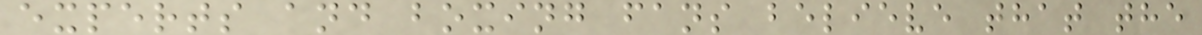experts and boxing fans believe that the
